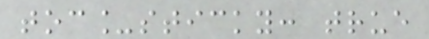toc_sticky: true
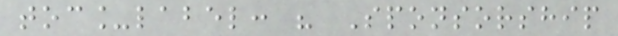toc_label: " Sponsorship
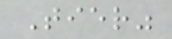Tier"
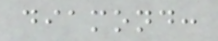diamond:
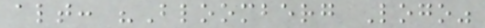alt: "Bloomberg Logo"
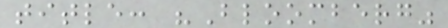title: "Bloomberg"
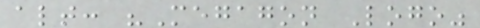alt: "Megagon Logo"
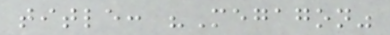title: "Megagon"
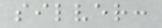silver:
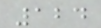124
